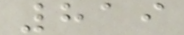819
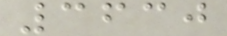3630
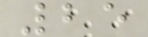25
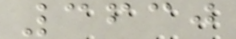3630
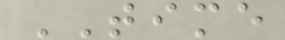TIME
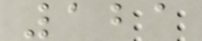121
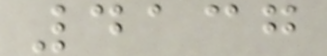4137
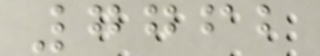7762
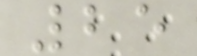25
